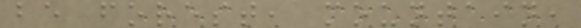be forest, mountain,
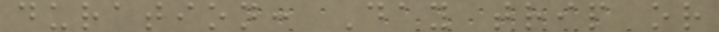duration: Day trip or
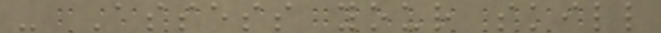- Assess your skill
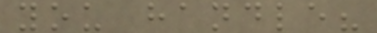you handle?
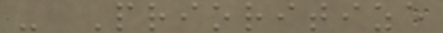- Prioritize
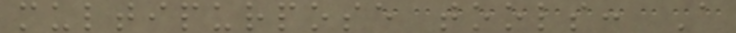multipurpose tools: A
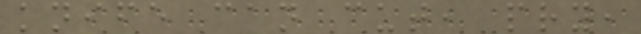knife can cut, pry,
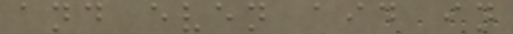and even aid in
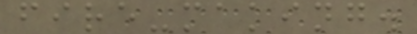fire-making.
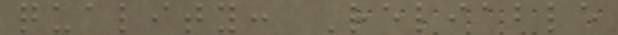quality: Reliable
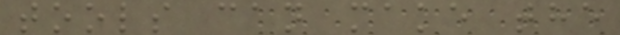tools can make the
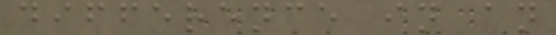difference in an
